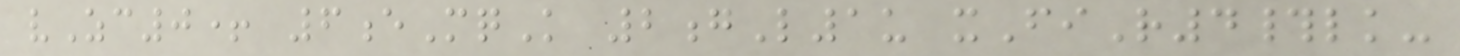vZc0+ 6eMqK 2gL1u xFiR4#lk-
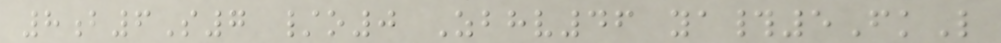8b6S7 /o0 Zbhv46 ya#5FkL
